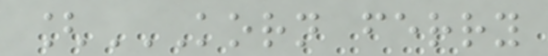[KORN FERRY
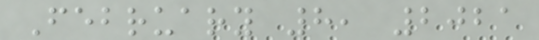February 8, 2021
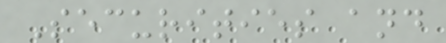Securities and
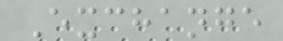Exchange
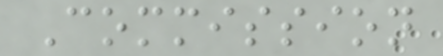Commission
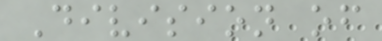Division of
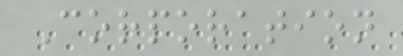Corporation
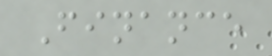Finance
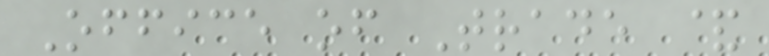Office of Trade &
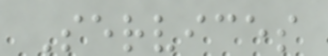Services
